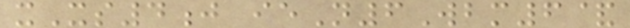xXs4j ieN6Wbm6&
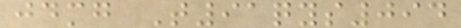jdmg T91qys094
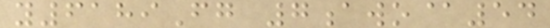y6189Fg 7awo@54
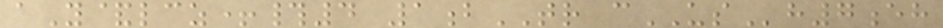aY&lcz+#4 1bTR cUSh7eh
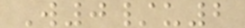W0/u2
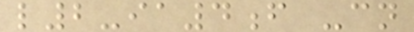l2-ia4f -cn
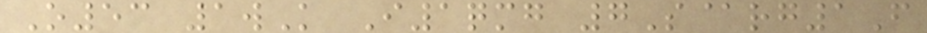O53 1wK I1qmg 7S@rg1F
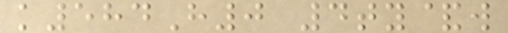k584H0 4ty&w
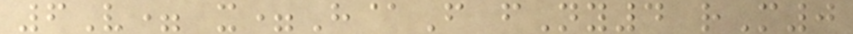6V= x=H@F fNy4 rM0
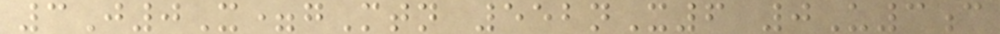3J0X=gMtn 552nX6 0U3c
